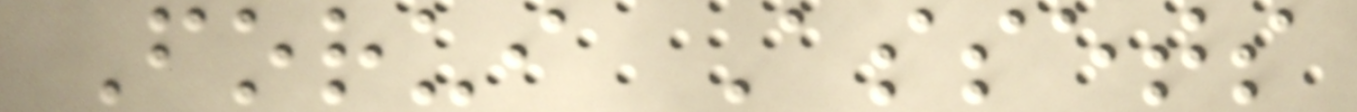Forui Assets
